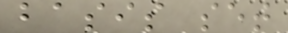basis set
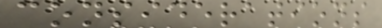considerations
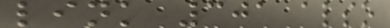link 301 also
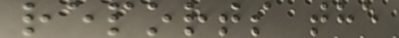reports the
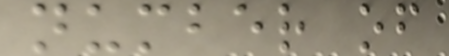number of
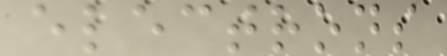electrons
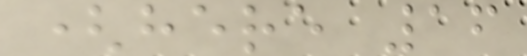(here 16
